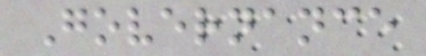Governance
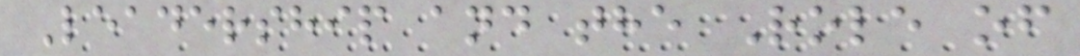Leadership and the Role of
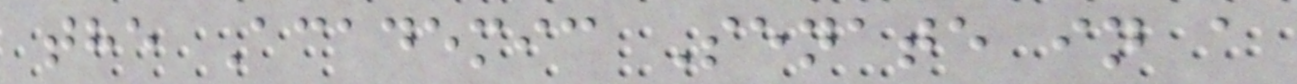the Academic Senate in a
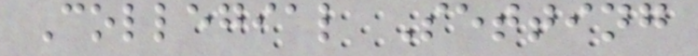Collegial Setting
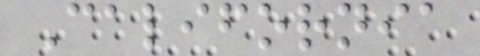California
